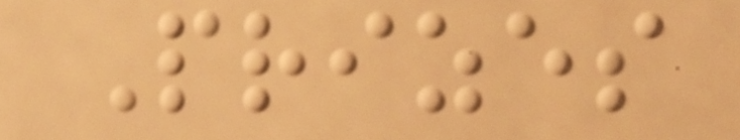Prizes
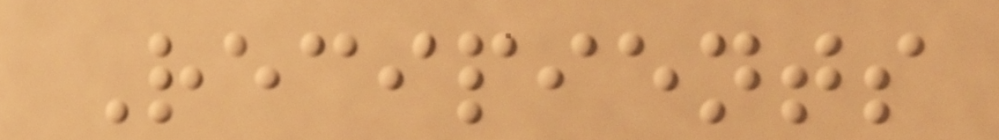Recipients
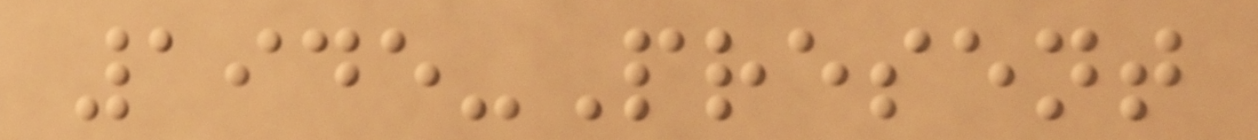1945-Present
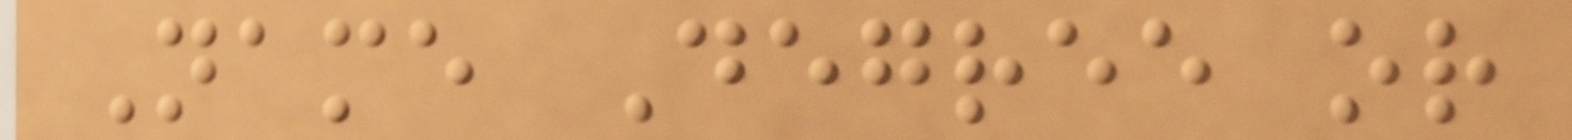Name Degree or
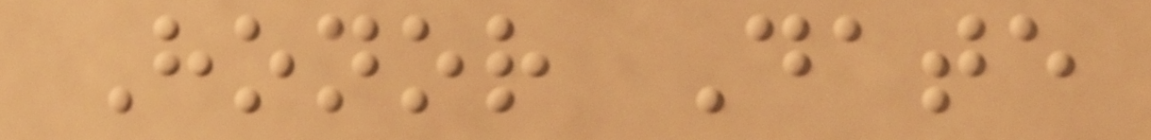Honor Date
